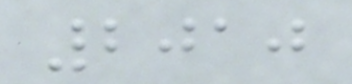2010
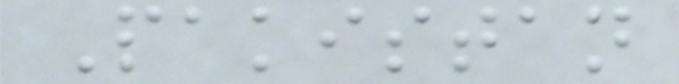Pakistan
